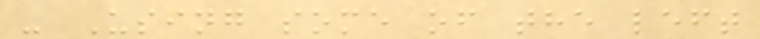- Using some of the left
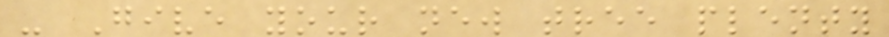- Give your new tree plenty
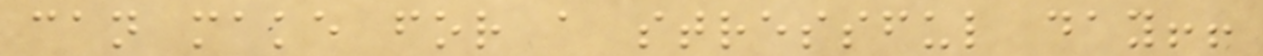can make for a stressful day!!
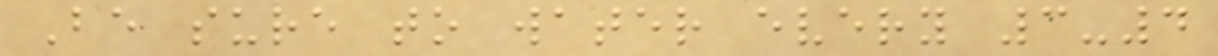Be sure to water every 3-4
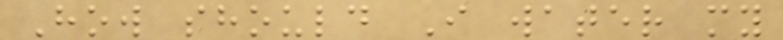How should I water my
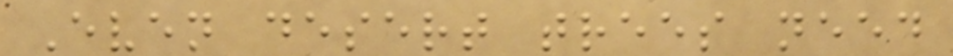Even desert trees need
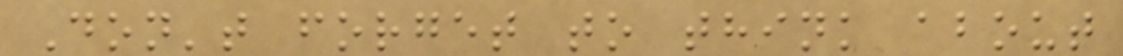Don't forget to think about
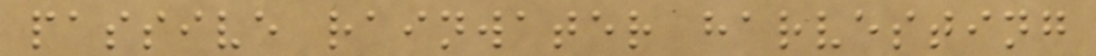passive rainwater harvesting
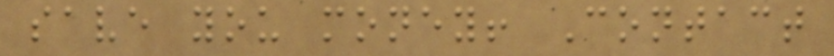save you money! Contact
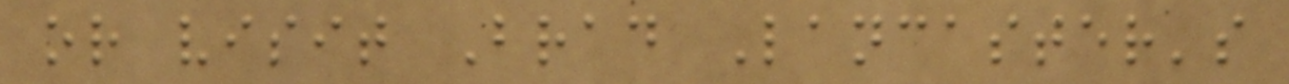or visit Brad Lancaster's
